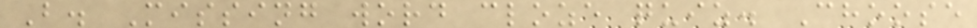B. Missing word cloze quiz. Choose
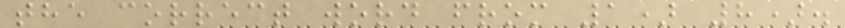the correct word from 1) 8).
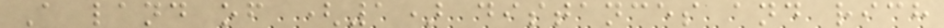A land of (1) distances and rich
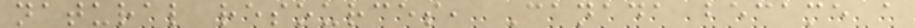natural resources, Canada became a
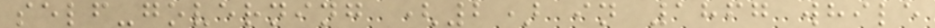self-governing (2) in 1867 while
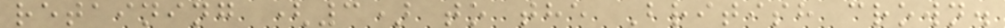retaining (3) to the British crown.
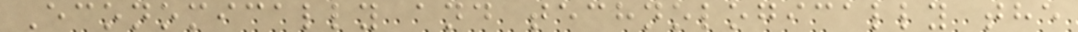Economically and technologically the
